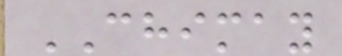CHIMAY
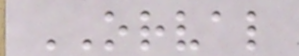ORVAL
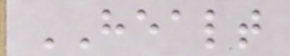HEALT
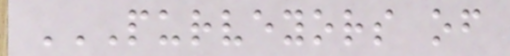PURVEYORS OF
